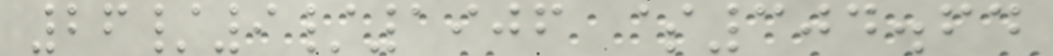26/9/1906 $304.64
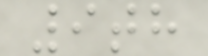9th
